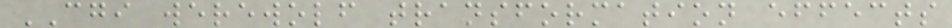CGI werewolf transformation effects
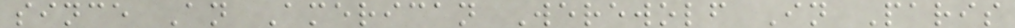since An American Werewolf In Paris
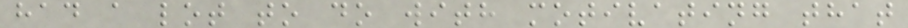had a lot to do with motivating that
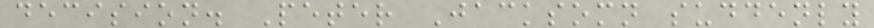decision. Peter Jacksomn suddenly
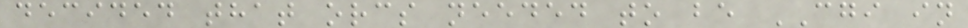decided that orcs needed to be CGI in
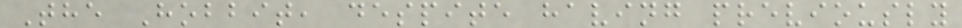The Hobbit, despite having previously
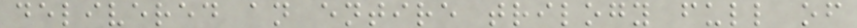delivered an entire trilogy full of
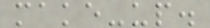make-up.
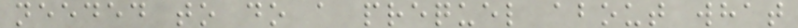needed to do a prequel about what
